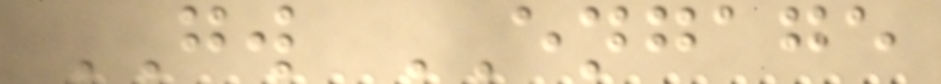GW ENGAGE
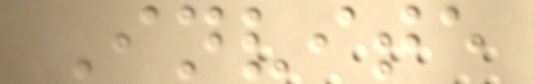Invite
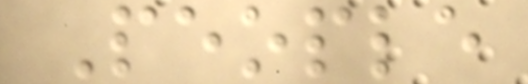People
